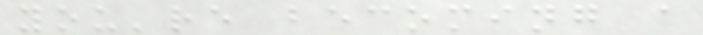you're becoming a
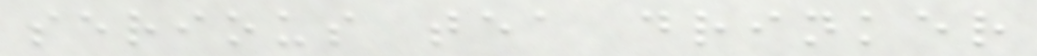serious tea drinker
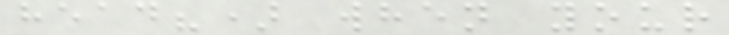head?) when your
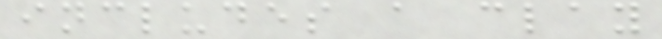includes a clay
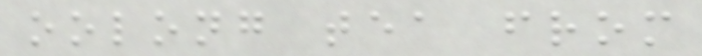oolong tea from
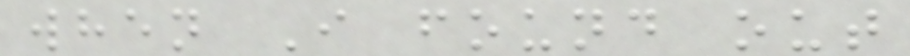when I found out
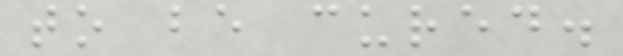to be cured.
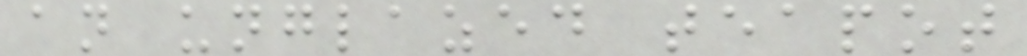an unglazed teapot
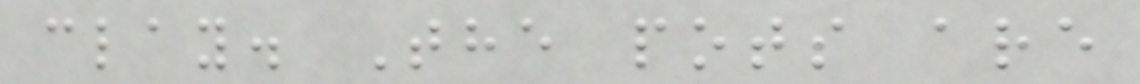clay. The pots are
